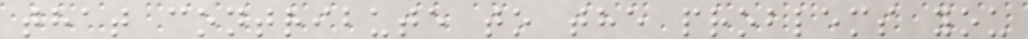that contribute to the problems you
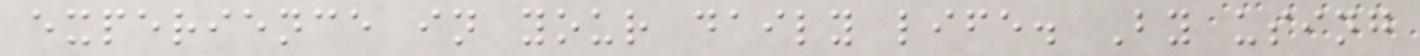experience in your daily life. By using
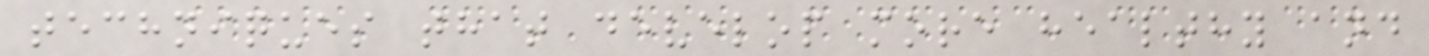techniques that develop more healthy and
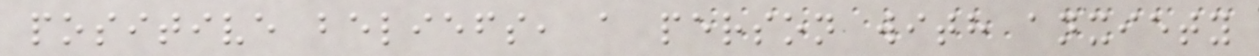positive beliefs, a person with anxiety
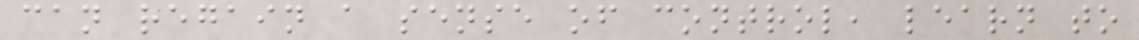can regain a sense of control, learn to
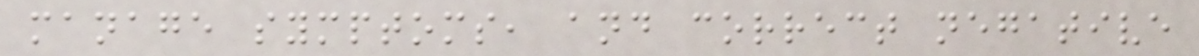manage symptoms, and correct negative
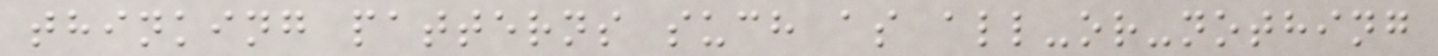thinking patterns such as all-or-nothing
